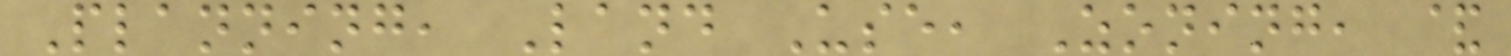Planning, Land Use, Zoning, &
